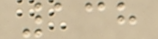138
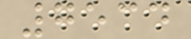7534
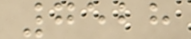7528
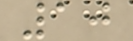10
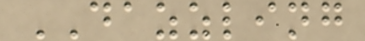DAZZLING
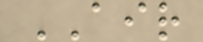AIR
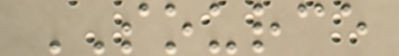SOURCE
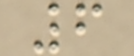6
